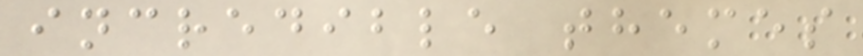incredible themes
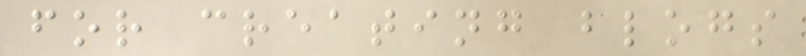for creating blogs
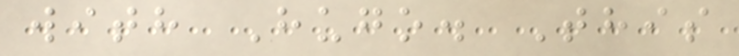with Hugo. This
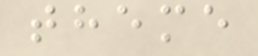theme
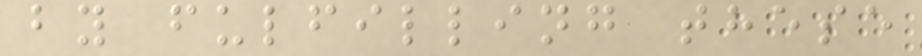by fulfilling these
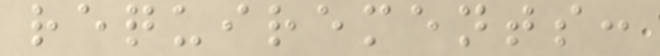requirements:
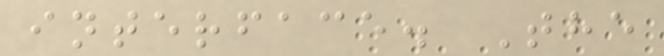interface. The
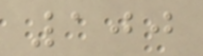100
